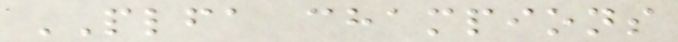PLFA champions
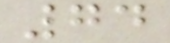74
